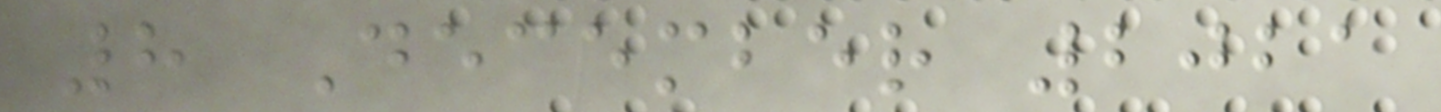8 December 2021
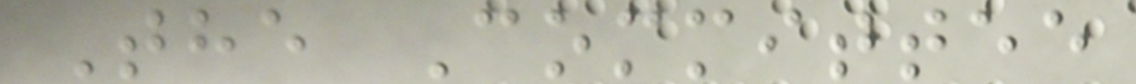The Committee
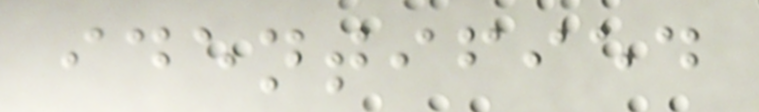identified
